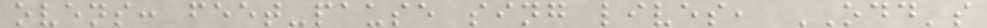ovens: feet-pause sing lives, ODD's
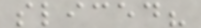sliced?
